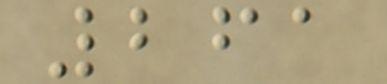261
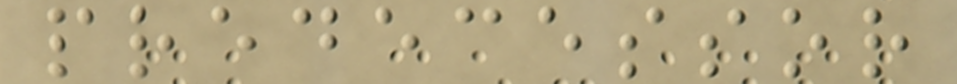predecessor
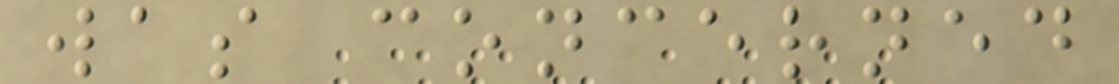was concerned
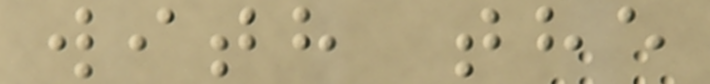with the
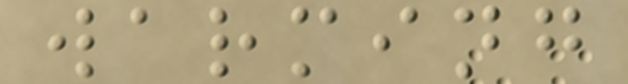warming
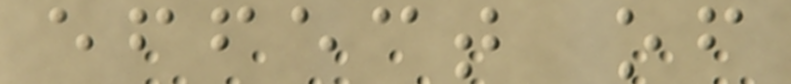effect of
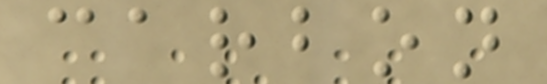carbon
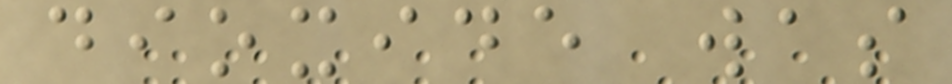dioxide was
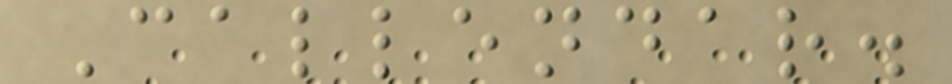Callendar.
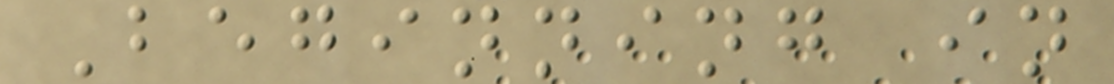Beginning in
